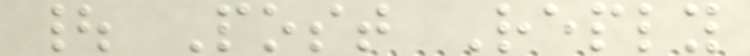| Post Reply
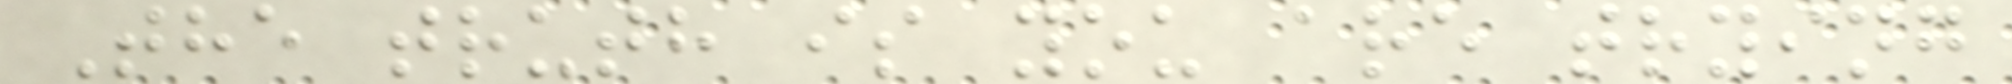The truth is you are trying
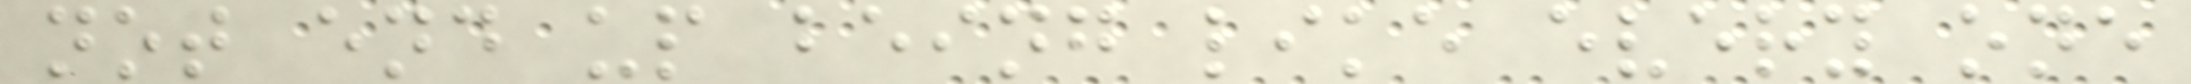not end up being like every one
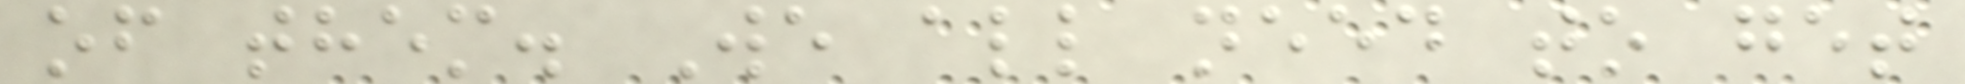of them. We all need to get
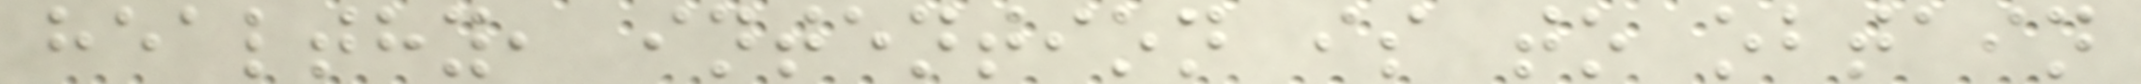healthy, intention is to obtain
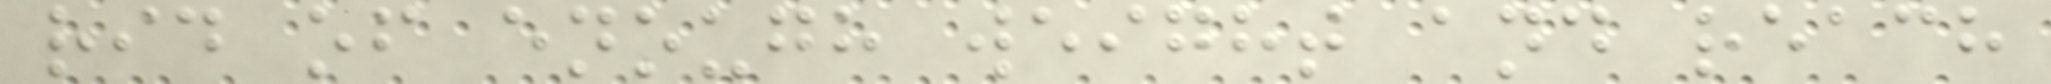rid of enough weight and reach
